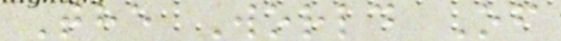The World Of
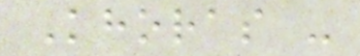Khoras -
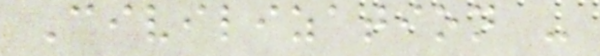Civilization -
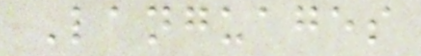Languages
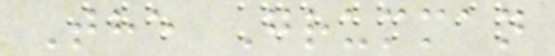The Grumman
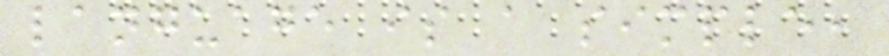language is a simple,
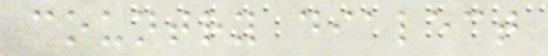country dialect
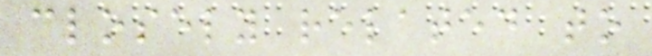closely related to
